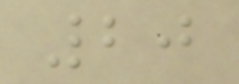20
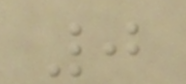0
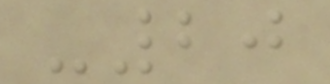-20
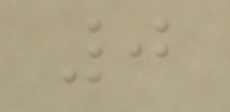0
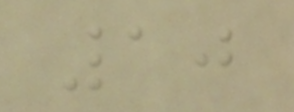10
